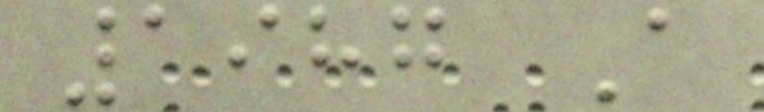1987 A
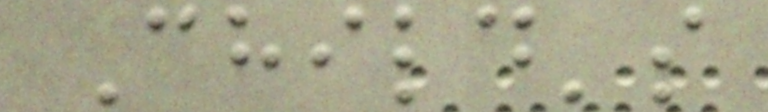Child's
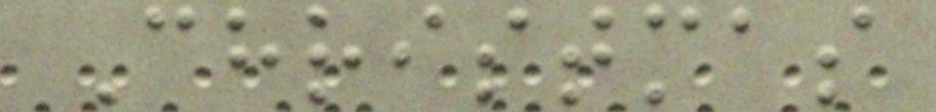Christmas
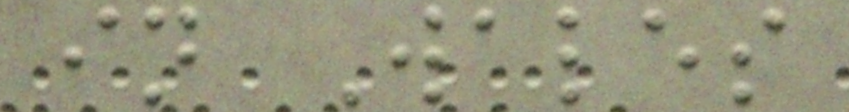in Wales
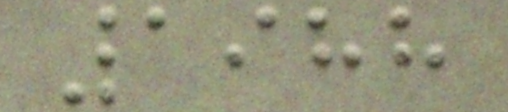1988
